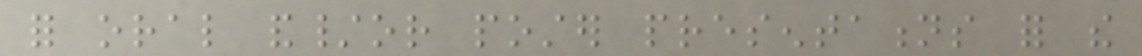for oral and/or poster presentations for the
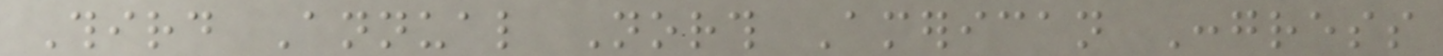Third Annual North American Congress
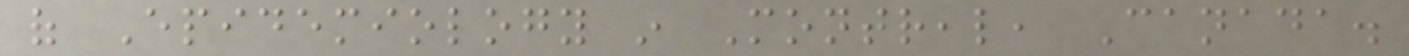of Epidemiology in Montreal, Canada.
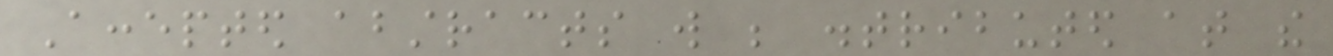Accepted abstracts will be distributed at the
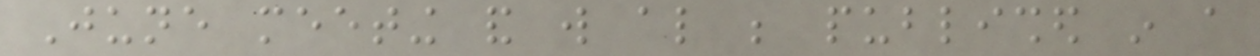June meeting and will also be published in a
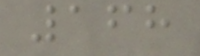168
